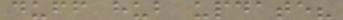duff hub update?
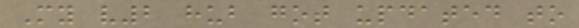My v2 hub got updated to
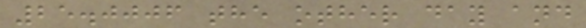25.0006 the other day and
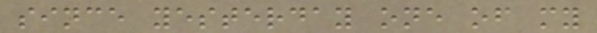since yesterday one of my
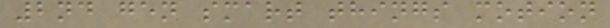2nd gen smart things motion
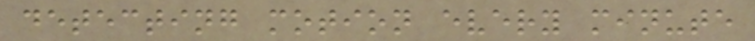detecting motion every minute
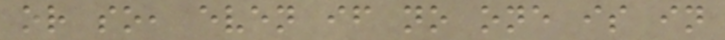or so, even if no one is in
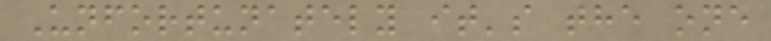Unfortunately it's the one
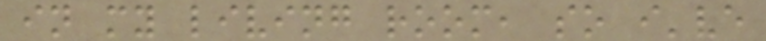in my living room, so i've
